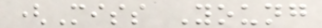(Miss Young
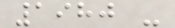1980 -
